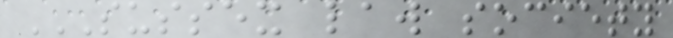SUSSEX LAW SOCIETY
